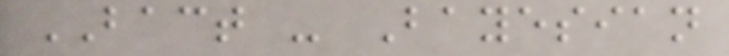BACT - Bayesian
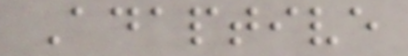Adaptive
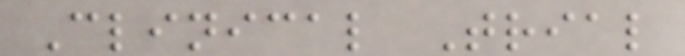Clinical Trial
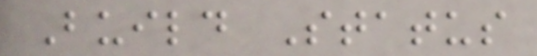Build Status
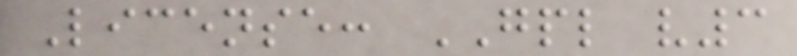License: GPL v3
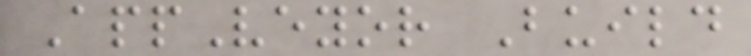AppVeyor Build
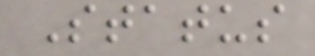Status
